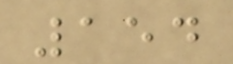154
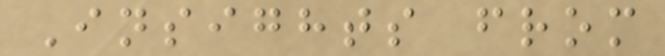Insights from
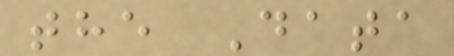the Data
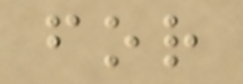for
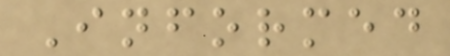Informed
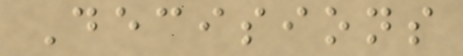Decisions
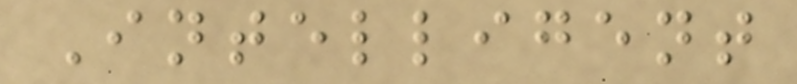Intelligent
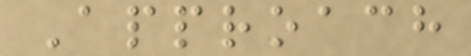Approach
